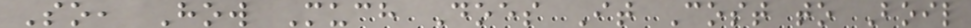So, How Much Does It Cost to Boil
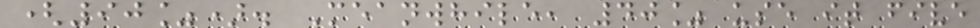(90%). Meanwhile, 40% use it five
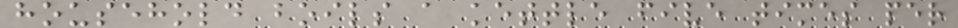household boils a kettle five times per
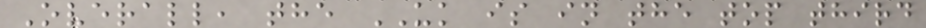Overall, the UK is in the top third
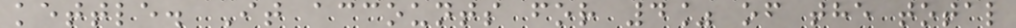kettle. It accounts for 4% of the total
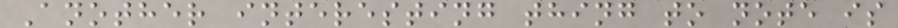Another interesting thing to note is
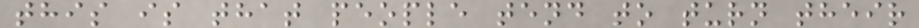this is that people tend to turn their
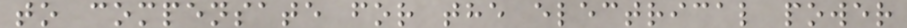to compensate for the electrical power
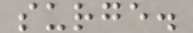surge.
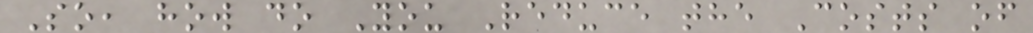So, how do You Reduce the Costs of
